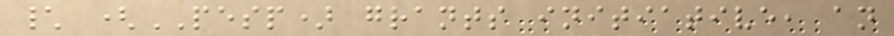\ (PESP) grants initiative, an
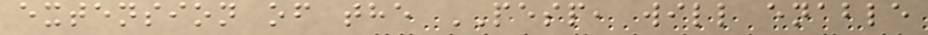extension of the PESP, will enable
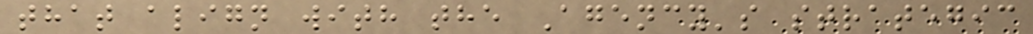that align with the Agency's strategic
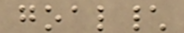goal\
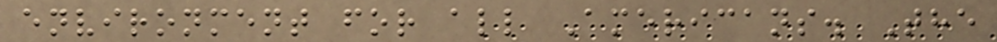environment for all Americans. The
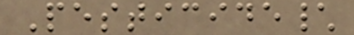Pesticide\
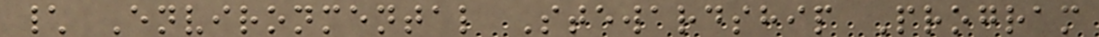\ Environmental Stewardship Program
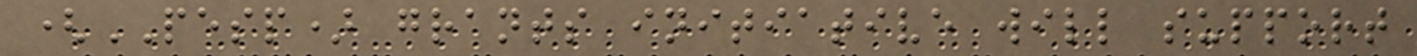(PESP) grants initiative will support
